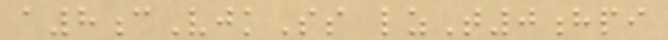a8cVjkSs lzT0hpi
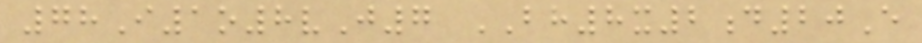78I1o8vJ7 BH8x2d20E
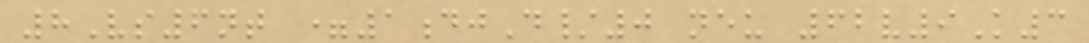8Vs6nt =1djD/0 neu 62v9K3
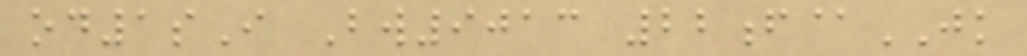od1sI Bw9013 22f@JK
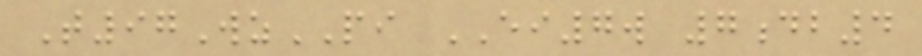T97WzPI EI7w 7db4
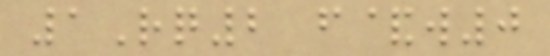1Rq2 f&w0
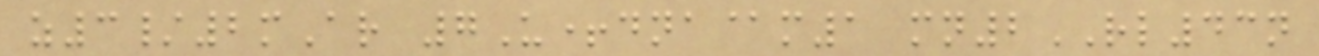z3/2mAr 7U+dna@m1 mn2RL43n
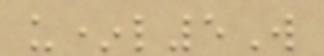u*l5W
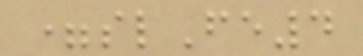=slFe4
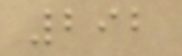292
